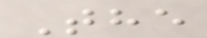The
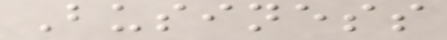Business
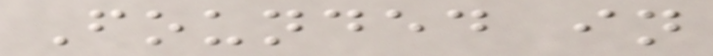Founded in
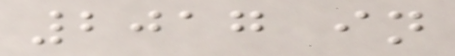2017 in
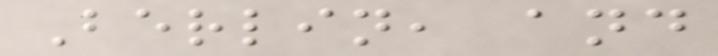Berlin, and
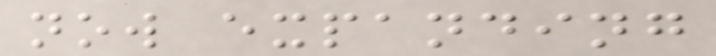now expanding
